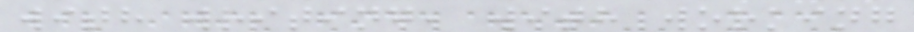with writing, with working
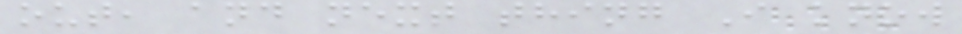out, and next thing I know
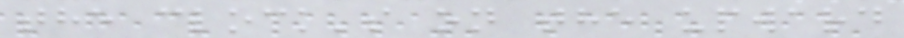the clock's on the upward
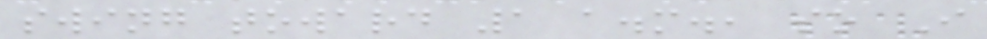swing toward 1 a.m., so I
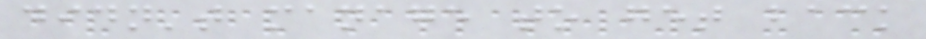didn't manage to get back
